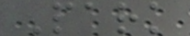Park
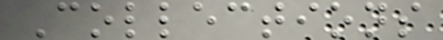Collections
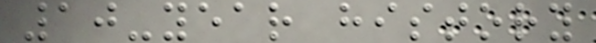10-year history
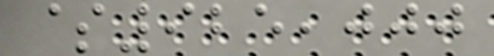$925,000
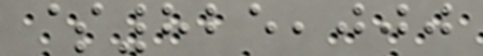$825,000
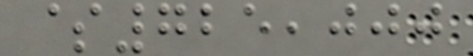$725,000
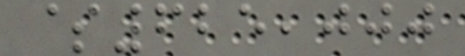$625,000
